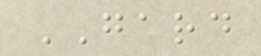GARD
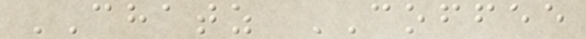CHATZ COFFEE
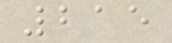215
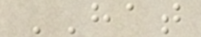HAT
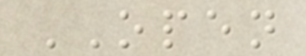OPEN
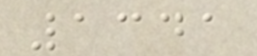1341
